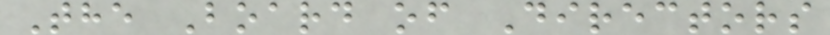The Board of Directors
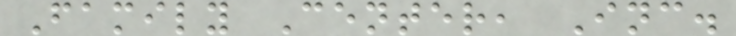Family Center, Inc.
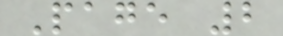Page 2
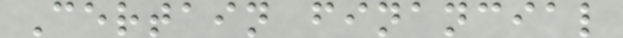Certain financial
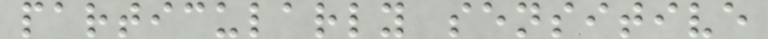particularly sensitive
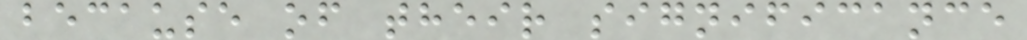because of their significance
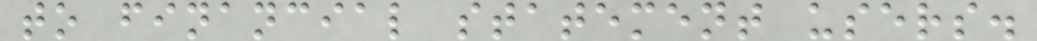to financial statement users.
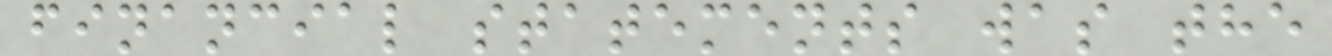financial statements was the
